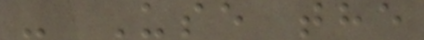- Use the
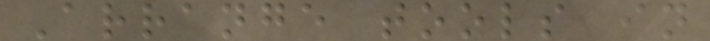Arrange tools in
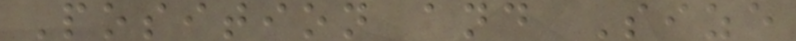Position and Size
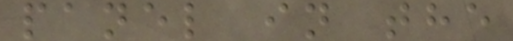panel in the
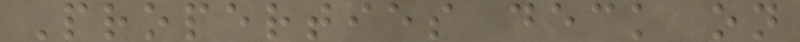Properties deck on
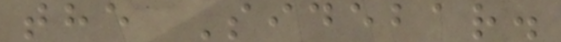the Sidebar.
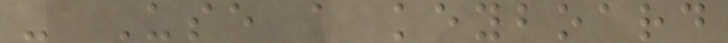- Use a keyboard
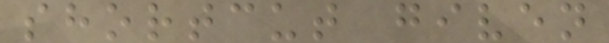shortcut given
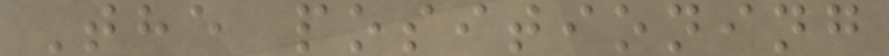The positioning
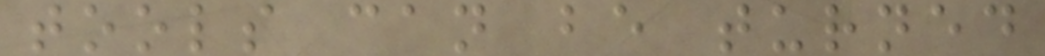tools can be turned
